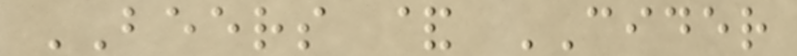BEERS & CIDER
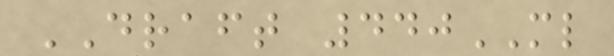DRAFT 440ML
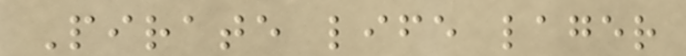Pirate life lager
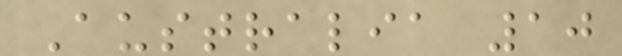Australia 10
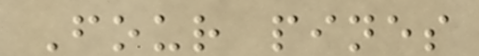Four pines
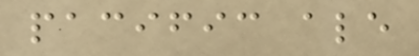pacific ale
